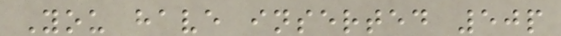You have inserted 50p
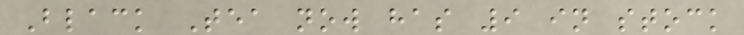Black Tea now has 9 in stock
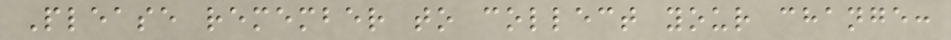Please remember to collect your change:
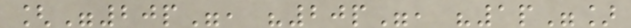["20p", "20p", "1p"]
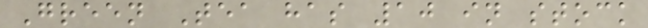Green Tea has 10 in stock
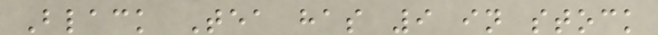Black Tea has 9 in stock
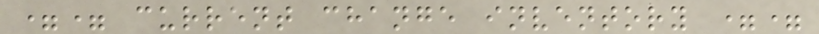== current change inventory ==
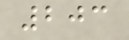203
